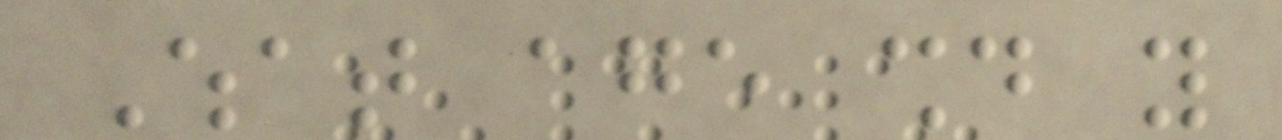What age should you
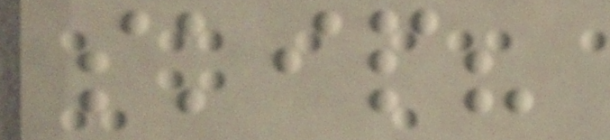skip?
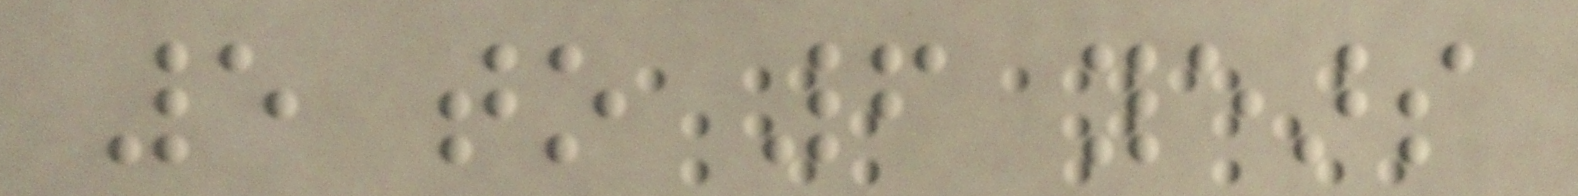5 to 6 years
